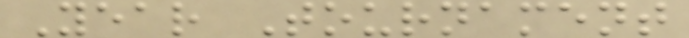Year Tournament
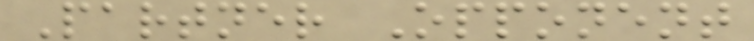Partner Opponent
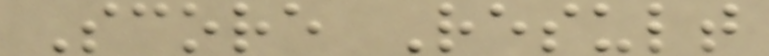Score Result
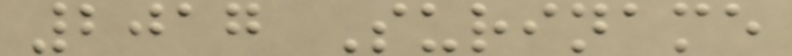2017 Suriname
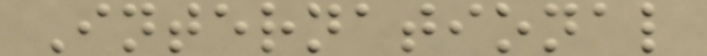International
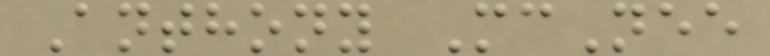Anthony McNee
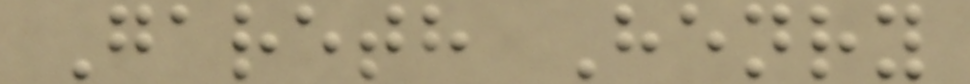Gareth Henry
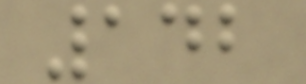142
